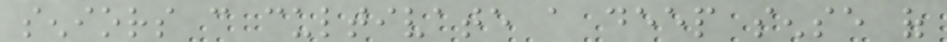seniors can cultivate a deep sense of
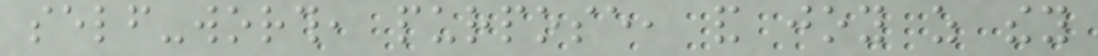self-worth, purpose, and joy as they
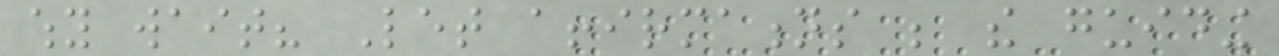why wait? Let affirmations be the guiding
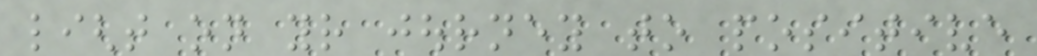light on your journey to positive
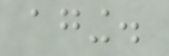aging.
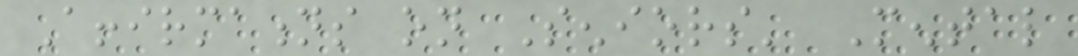Affirmations on Seniors' Mental
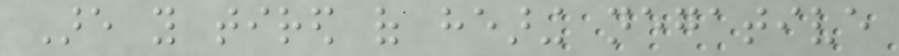Are you tired of hearing negative
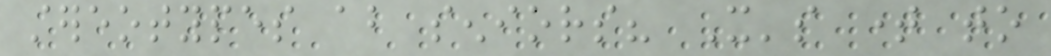stereotypes about seniors? It's time to
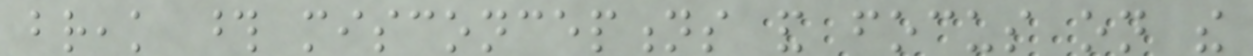break those misconceptions and focus on the
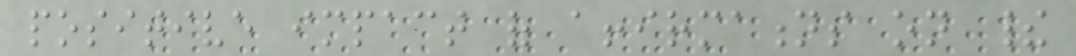positive impact of affirmations on their
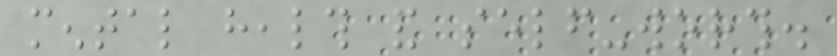mental health and self-worth.
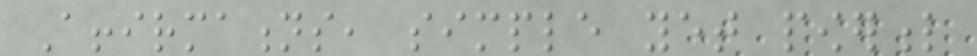Affirmations, simple yet powerful
